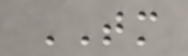TM
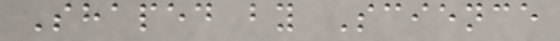Shaped by Science
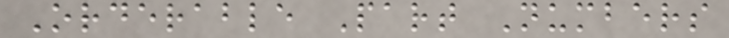Orderable Part Numbers
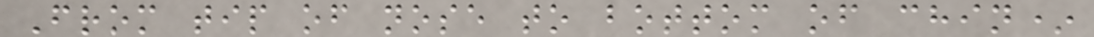From tip of nose to bottom of chin*
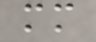mm
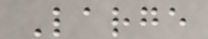Large
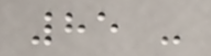85 -
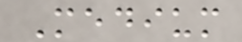Medium
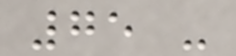75 -
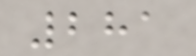281
